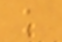k
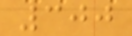300
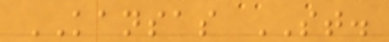KANSAS ST.
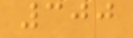300
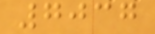7037
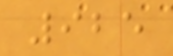925
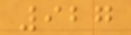927
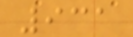931
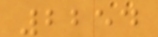2254
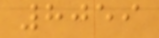8059
